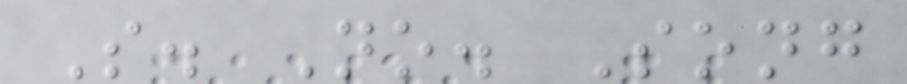S. No. Song
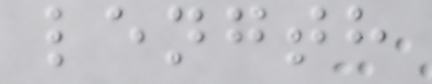length
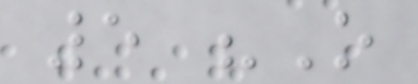5 "O
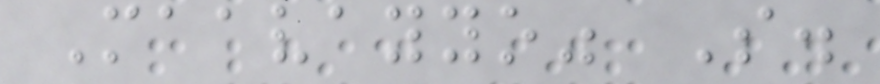Maavayyo" S.
